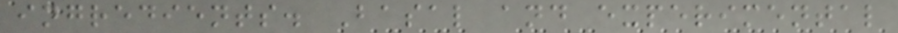ingredients. Basal and experimental
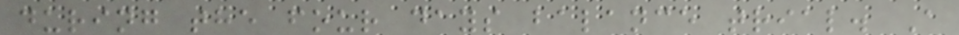during the four days balance trial. A
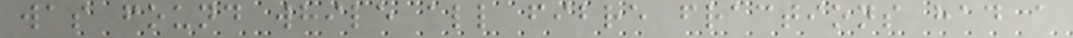was found while all fibre fractions had a
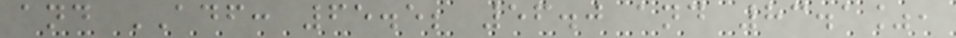and ADF: 65.5; 56.0 and 83.1%,
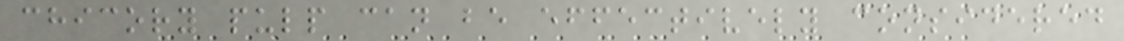chicory pulp can be effectively considered
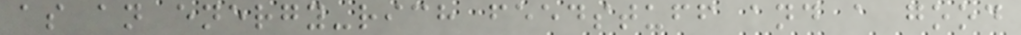as an energy-rich feedstuff and a good
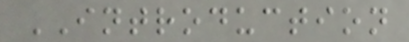INTRODUCTION
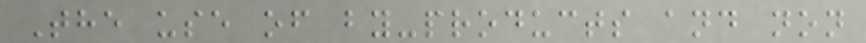The use of by-products and non
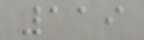119
